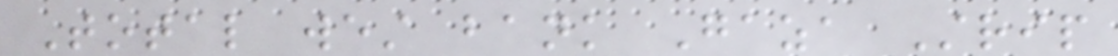Total west bank Gaza Strip
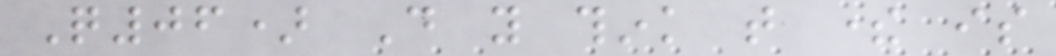Q06) Do you think that there is
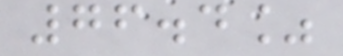76.4%
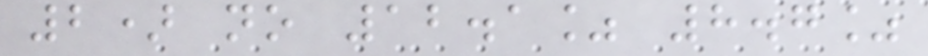2) no 12.1% 8.7%
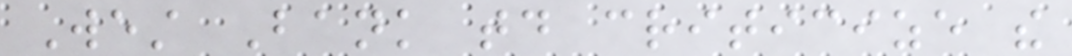West Bank today criticize the
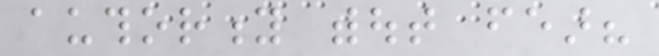authority without fear?
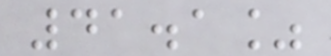41.1%
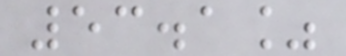53.1%
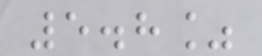5.8%
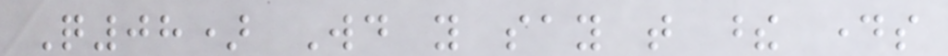Q08) Would you say that these days
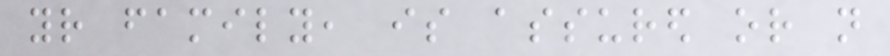your family, is assured or not
